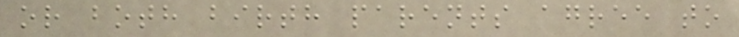or both birth parents agree to
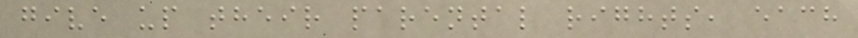give up their parental rights, each
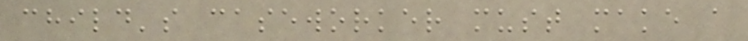child's caseworker must make a
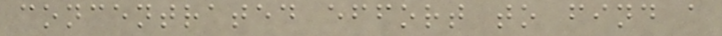concentrated effort to find a
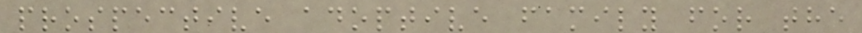prospective adoptive family for the
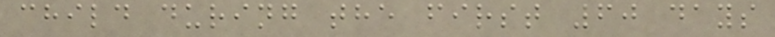child during the first 60 days
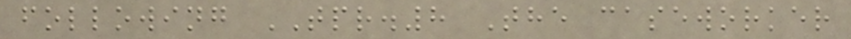following TPR.8 The caseworker
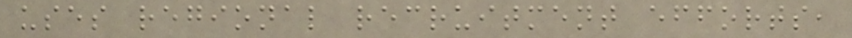uses regional recruitment efforts,
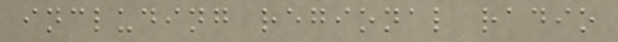including regional radio
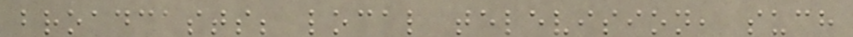broadcasts; local television, such
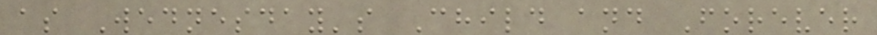as Wednesday's Child and Forever
